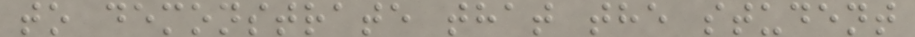to demonstrate that the student
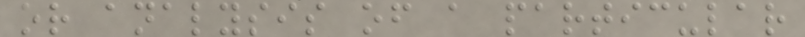or analysis of a particular
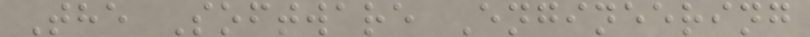The Software Engineering
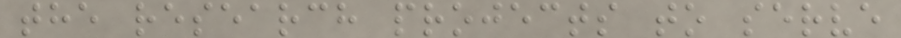the research projects to serve
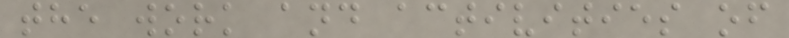the work and activities of
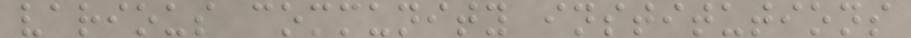various community institutions
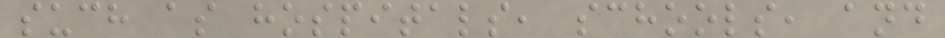such as hospitals, schools, and
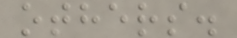others.
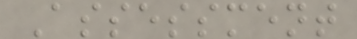Assessment
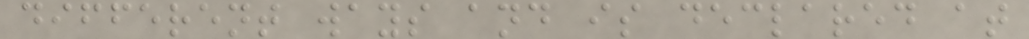different ways and is declared at
